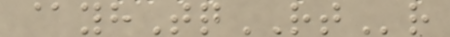@yhTqRTr
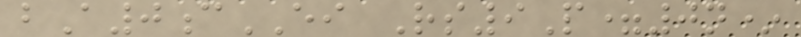bA0cEI Rs9P=0n*
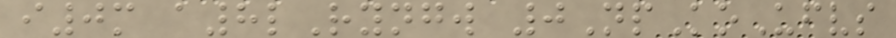i0m a8lRyngw 0NpKoUfvs
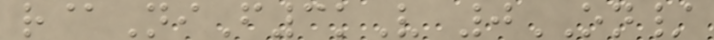r@NiF3kV 0ON/
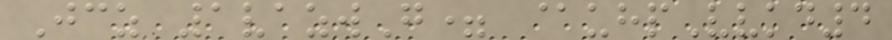Jcz 1vazwG= @uhpVvkd4
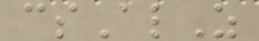csAlZ
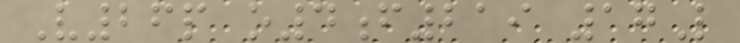V26p o4f219 17L
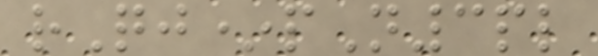rQj*pN3pl
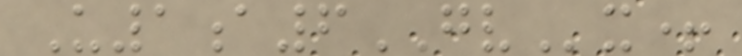U1a6GVx+
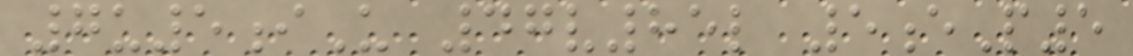7u5iU 47v85l 5eP5
